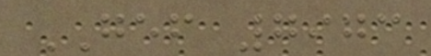GEF 7973
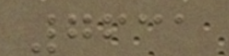7631
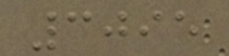3095
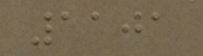1101
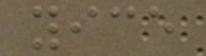yice
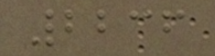2236
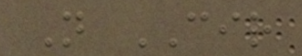N CIR
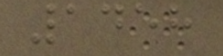1458
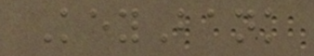KeyBank
